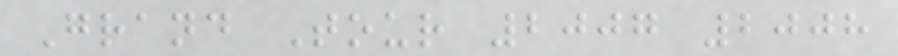Grand Tour 2007 2008
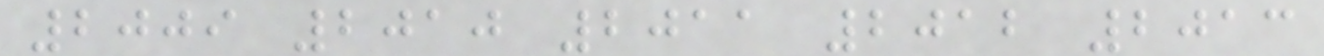2009 2010 2011 2012 2013
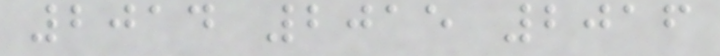2014 2015 2016
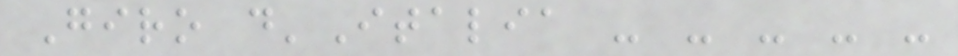Giro d'Italia - - - - -
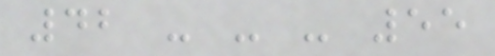42 - - - 55
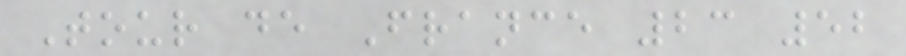Tour de France 23 52
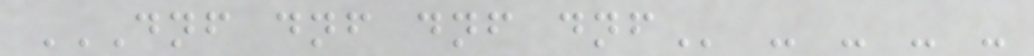DNF DNF DNF DNF - - - -
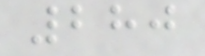280
